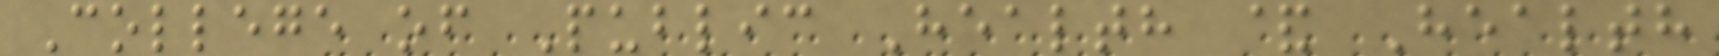College of Public Health & Health
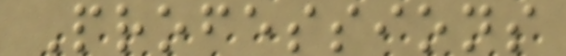Professions
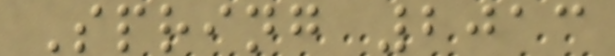Spring 2013
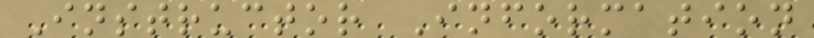Instructor Information
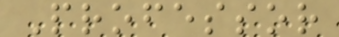Professor
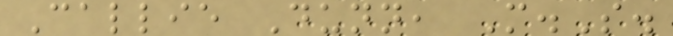Callie Dunn, M.S.
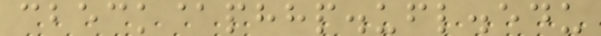cbeck@phhp.ufl.edu
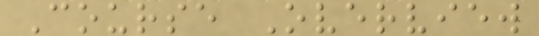Course Overview
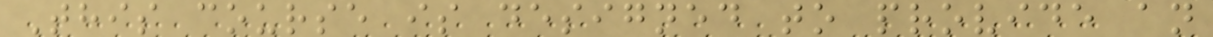This course is designed to provide an
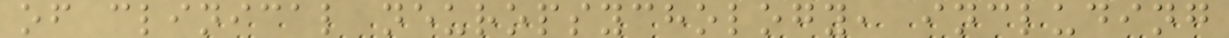of clinical neuropsychology, including
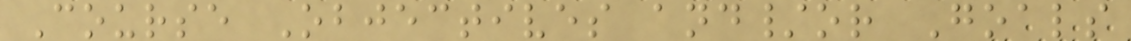Course Objectives and/or Goals
